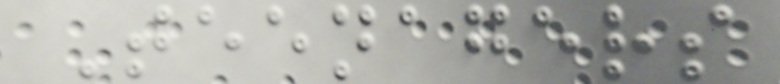Teenagers
